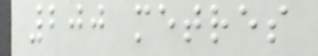200 metres
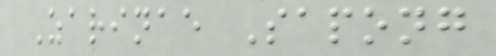Zarinae Sapong
